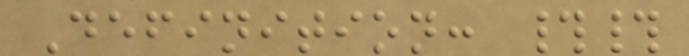Definition: ##
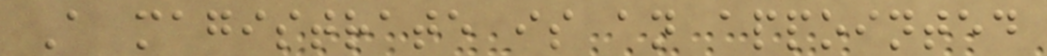A magistrate is an appointed
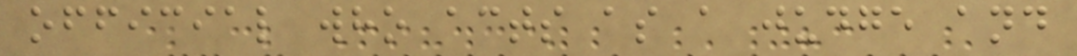official who acts as a judge and
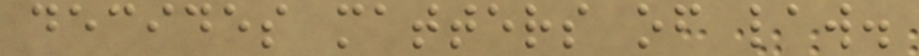decides matters of law.
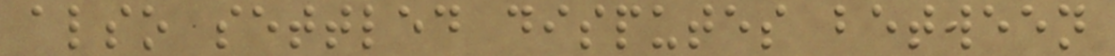also settled disputes between
